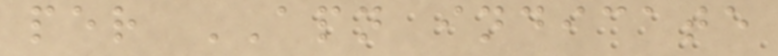per APN indicate
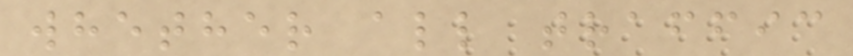whether all traffic
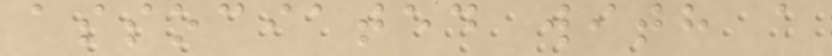associated with a
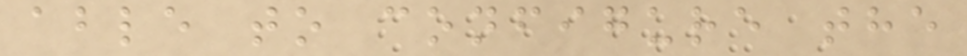able to configure the
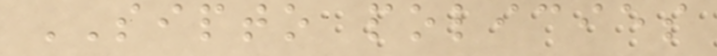SIPTO policies
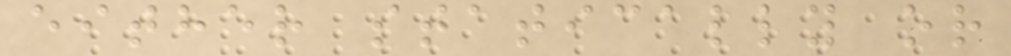either statically or
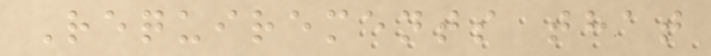Requirements that
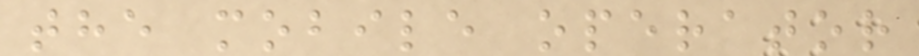the mobile operator
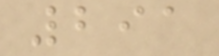291
